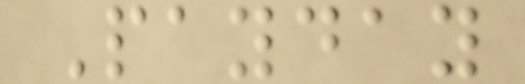Payday
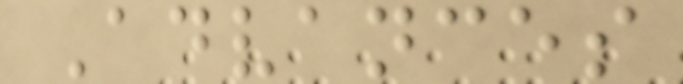Advances
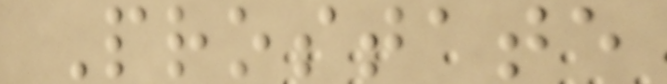Prostate
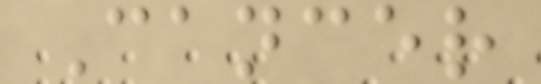Cancer
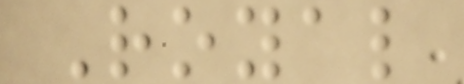Royal
